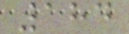184
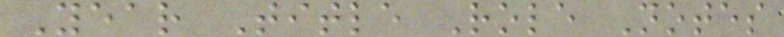Year Title Role Notes
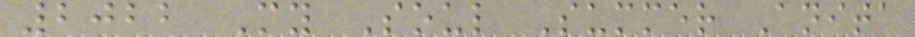2022 My Soul Summer Anita
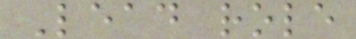Lead role
